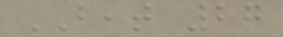BEAT 27
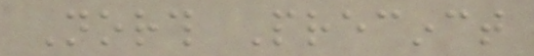North Precinct
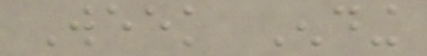Week Ending
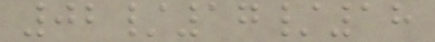02/17/18
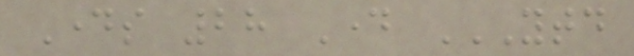Days 28 Day YTD
